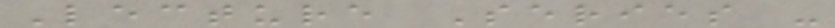Lecture Series -
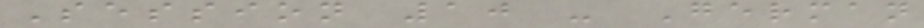Session 10 - German
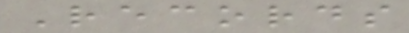Records
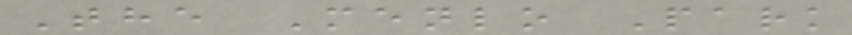The Menlo Park
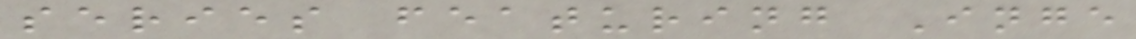series featuring Inge
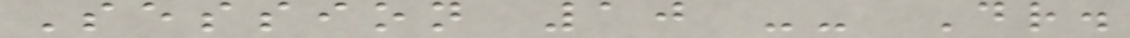Session 10 -- Dr.
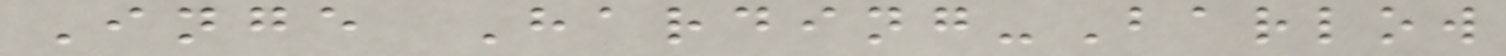Inge Harding-Barlow
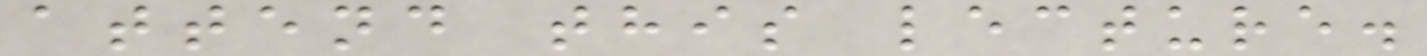attend this lecture.
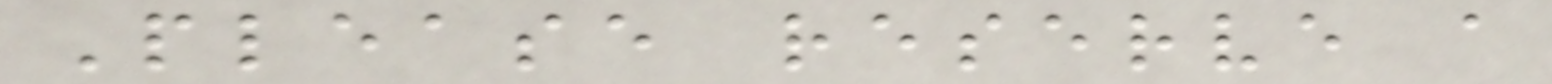Please reserve a
